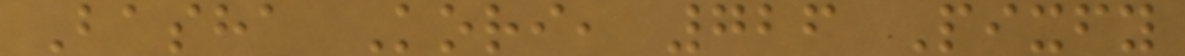Basha Kori, 726 Pixfy
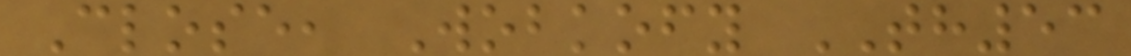Close, Wobkofy TH53
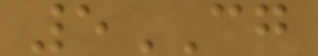5CG
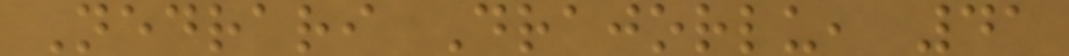Nedrari Drajorlu, 41
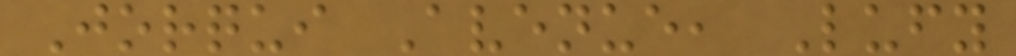Jorqui Avenue, Lufy
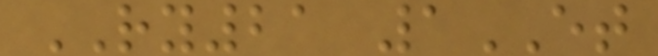RY21 1ET
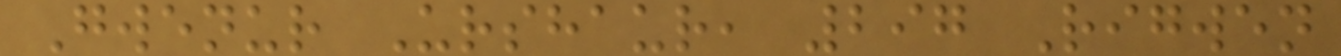Gwenur Urshaur, 297 Rigwen
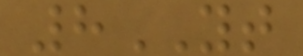8YT
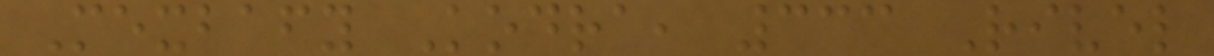Mexbafy Kodra, 333 Rivel
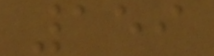159
